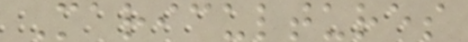Maricultures
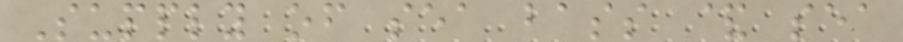Supply of sea bass & sea
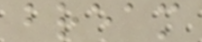bream
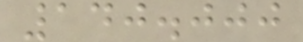140.000
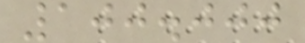100.000
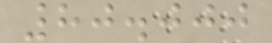80.000
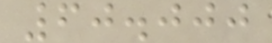60.000
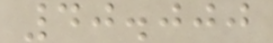40.000
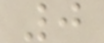0
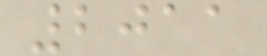2011
